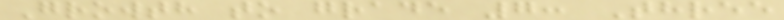Growth to grade 7: Three
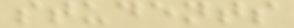students
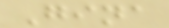Gina
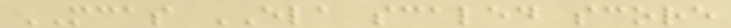MCAS ELA scaled score
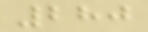280
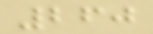260
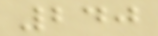240
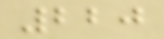220
